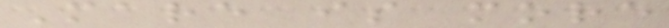Mare is more
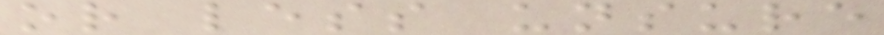or less unsure
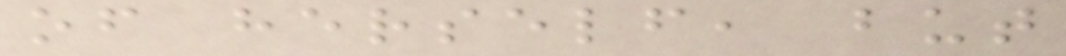of herself, but
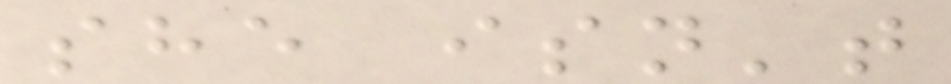she isn't
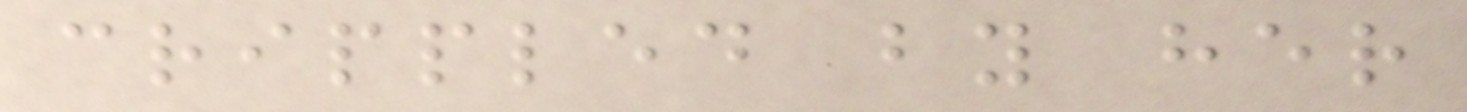crippled by her
